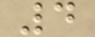4
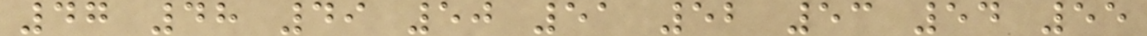47 48 49 50 51 52 53 54 55
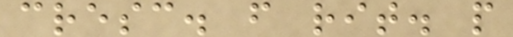cresc. f rit. p
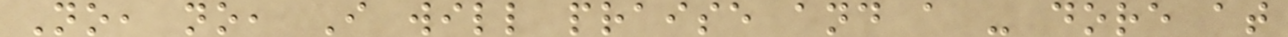No, no, I will praise and a - dore at
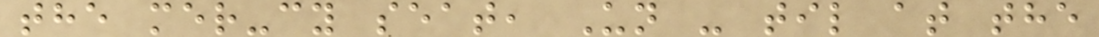the mer-cy seat, Un - til at the
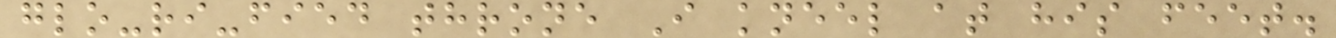glo-ri-fied throne I kneel at his feet.
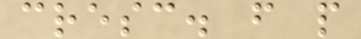cresc. f p
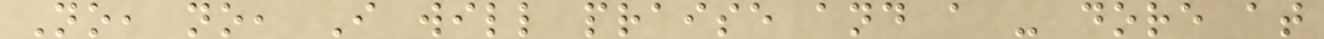No, no, I will praise and a - dore at
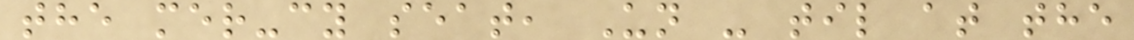the mer-cy seat, Un - til at the
